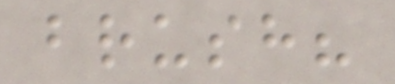brush?
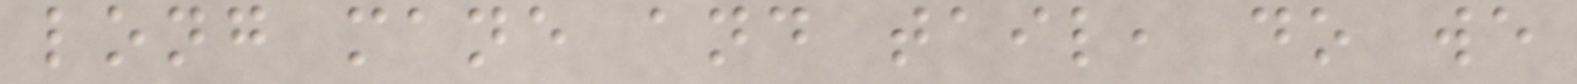long mane and tail, do we
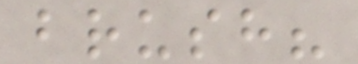brush?
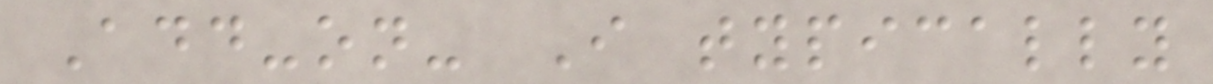Add-on- I typically
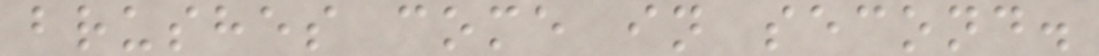brushes come in second.
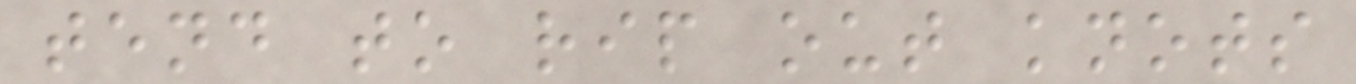tend to rip out knots
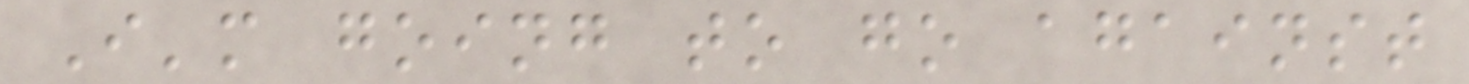I'm going to go against
